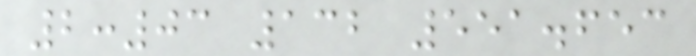2:03 132 551.653
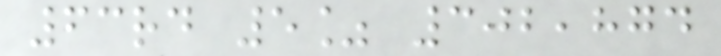63rd 5% 302,874
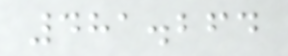481.264
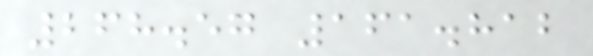268.57 161.812
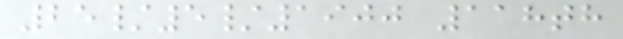25/5/1900 118th
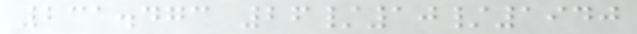231.473 26/10/1940
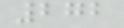272
